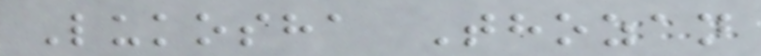Lukosha Thozan
